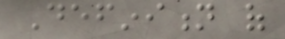Definition of
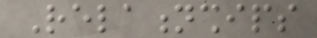Relationships
